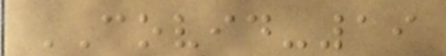COVID-19
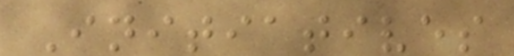Initiatives
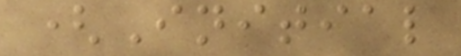(Initial
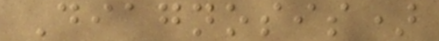Diagnosis)
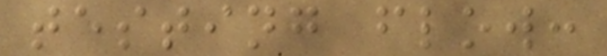testing flow:
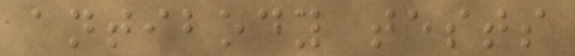antibody tests
